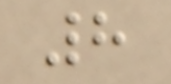8
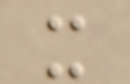x
